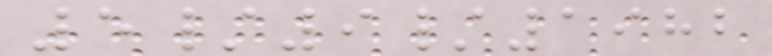5/9/1982
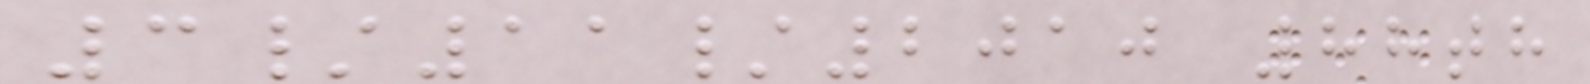3/11/2010 88th
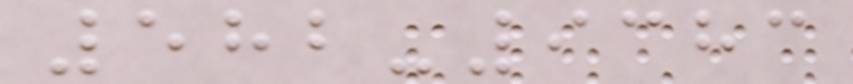582-9383
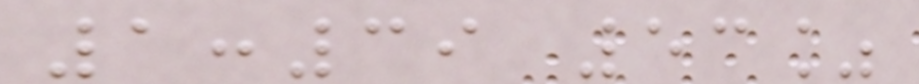1:39 53%
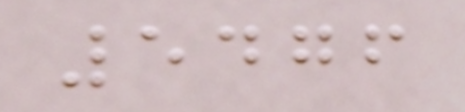5476
